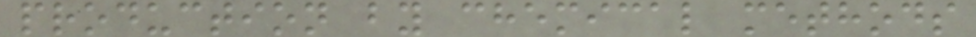production by chemical methods
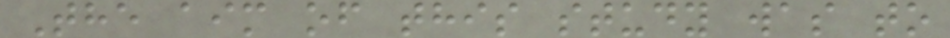The aim of this study was to
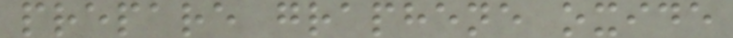prepare graphene oxide
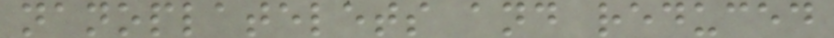nanoplatelets and reduced
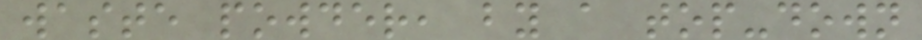waste powder, by a top-down
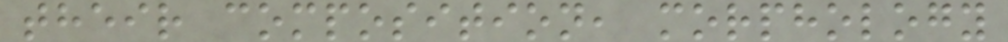their composition, morphology
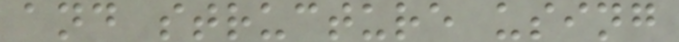and structure using
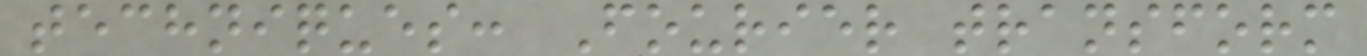techniques: Fourier transform
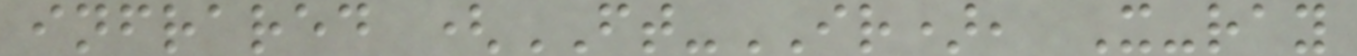infrared (FT-IR), X-ray
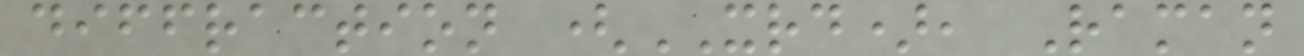diffraction (XRD), Raman
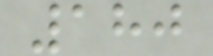180
